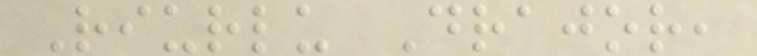Riurlu Drajor,
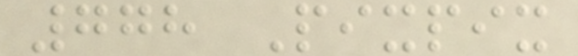778 Pixpix
